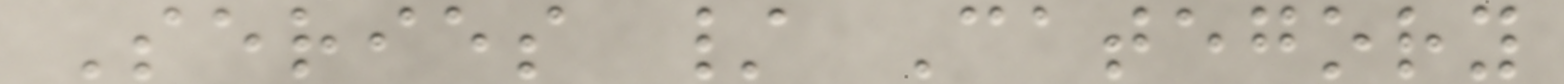Series / Category
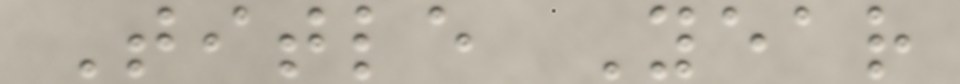Title Year
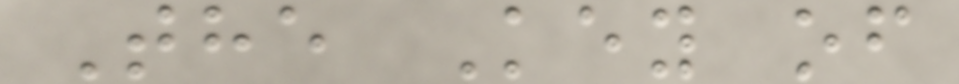The Key of
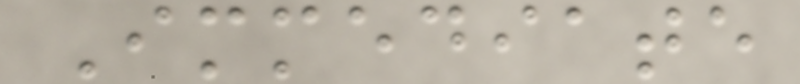Immediate
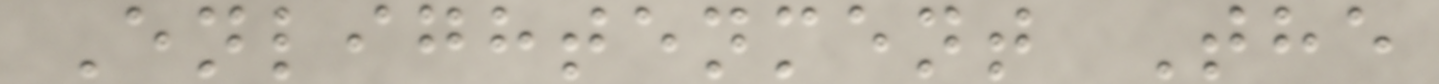Enlightenment The
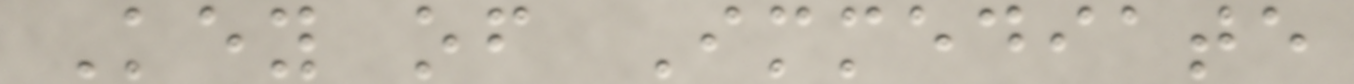Key of Immediate
